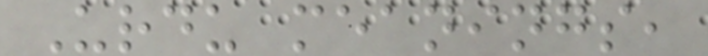Urdu meanings,
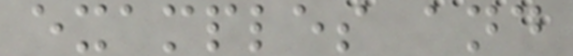examples and
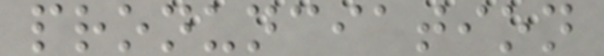pronunciation
